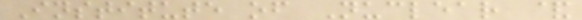Institute of Nuclear &
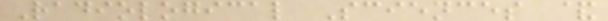Radiological Sciences &
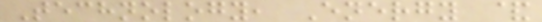Technology, Energy &
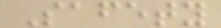Safety
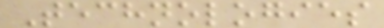Technologies
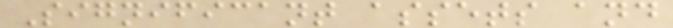Significant assets and
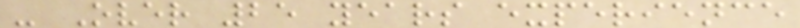- Over 25 years experience
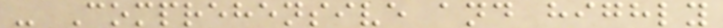- Comprehensive and highly
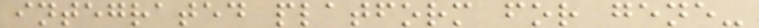integrated platform for gene-
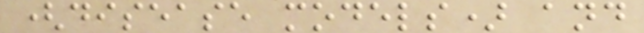(disease models) and
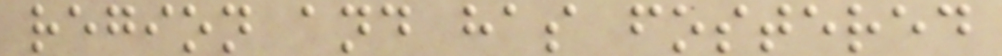region and has fostered
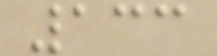133
